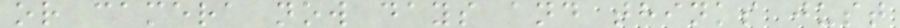or camera now days and thinks just
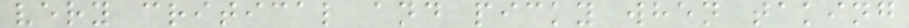very critical and picky when taking
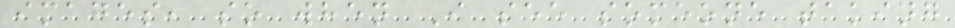images, so when I see someone taking
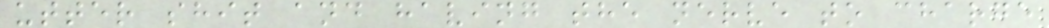utter shit and having the nerve to charge
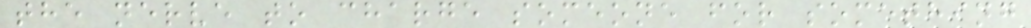the nerve to charge someone for something
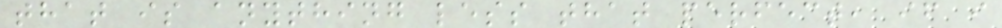that is anything less that perfect, if i
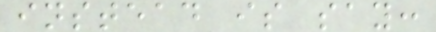instead is say:
